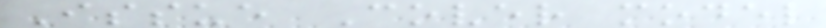Issue Cover model
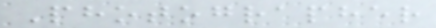Photographer
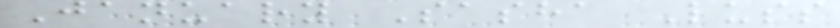January Sasha Luss
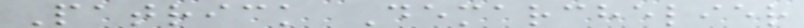Patrick Demarchelier
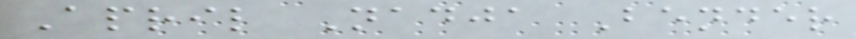April Nadja Bender
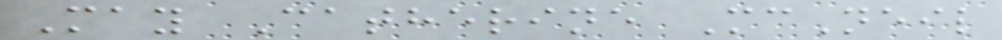May Catherine McNeil
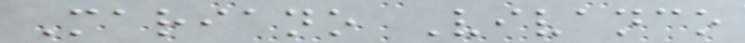Mariano Vivanco
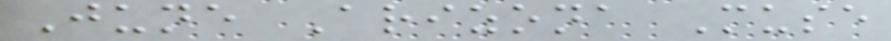June Arizona Muse
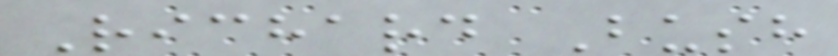Richard Bush
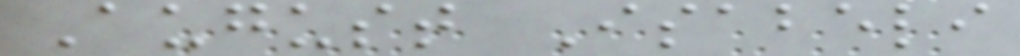August Isabeli
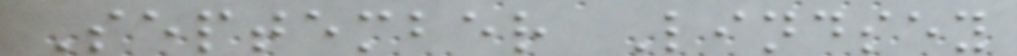September Lindsey
